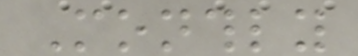Monthly
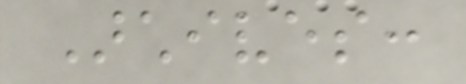Archives:
